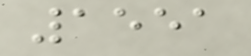1551
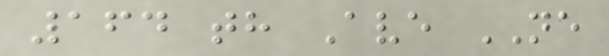164 th Ave NE
